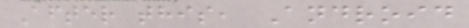After this, Android
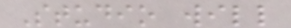Studio will
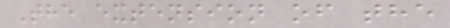The extension of the
